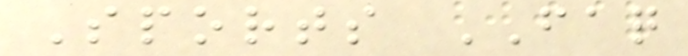Sports FAQ
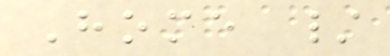Home /
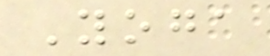Yoga
